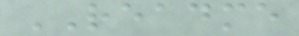README
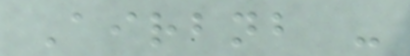Airbnb -
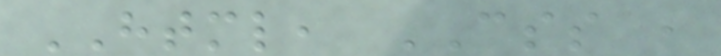HTML, CSS ,
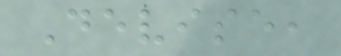Devise,
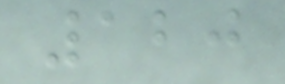120
